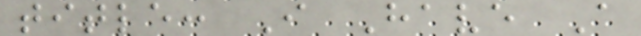title: I Have A
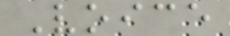Voice
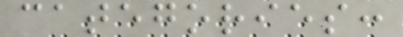categories:
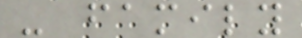- family
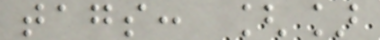tags: []
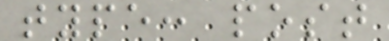type: post
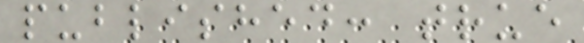published: true
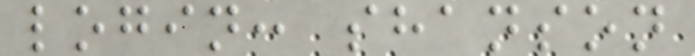login: shanson
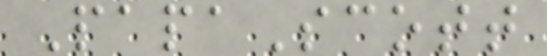PapaScott
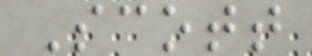Scott
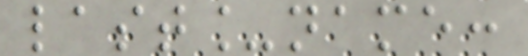last_name:
